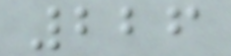226
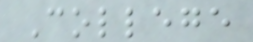College
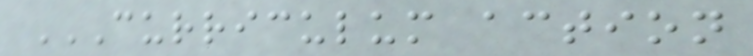CURRICULUM ACTION
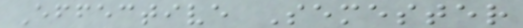Effective Semester
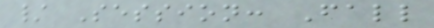/ Session: Fall
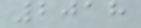2018
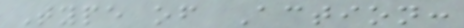Type of Action:
